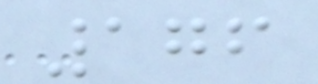176
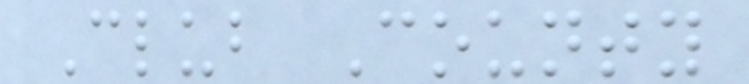Club County
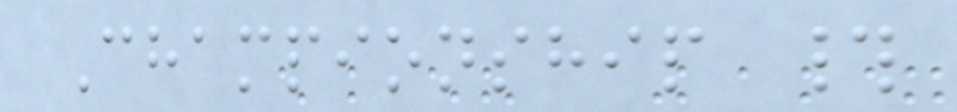Championship #
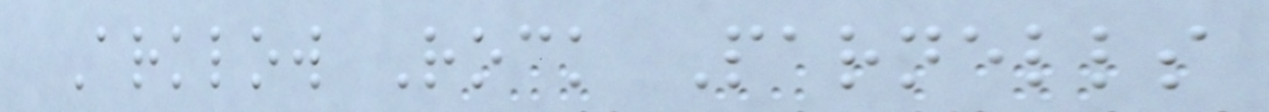Arklow Rock Parnells
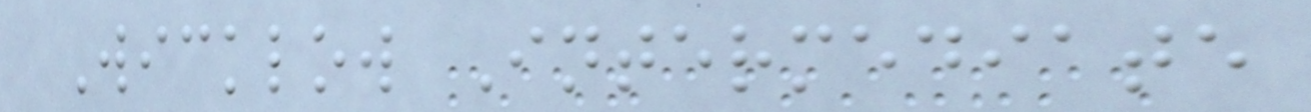Wicklow Intermediate
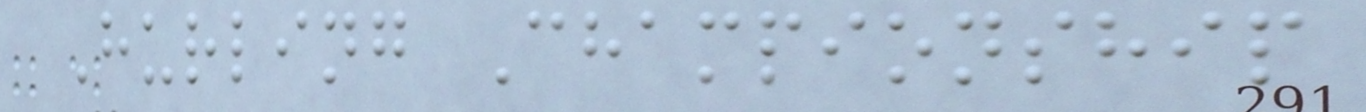Hurling Championship
